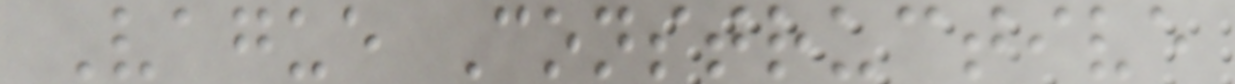Vague Constructive
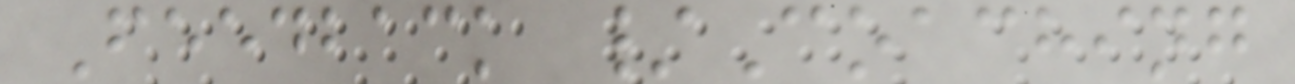Feedback /Coaching
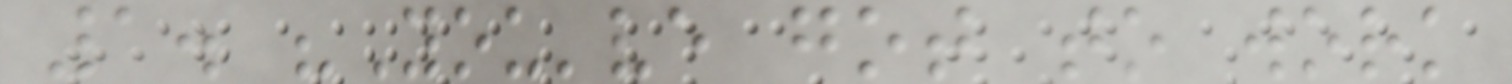1. "You've got to work
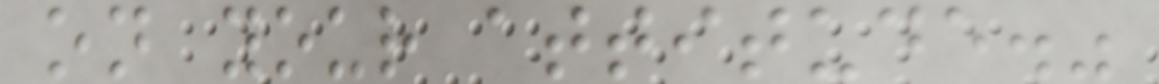on your attitude."
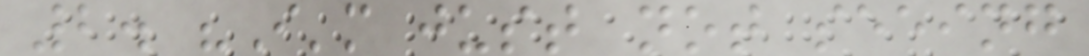2. "I'm just not seeing
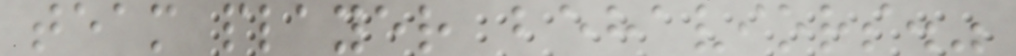team player behaviors."
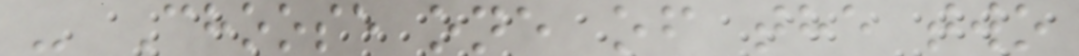- Choose one of the two
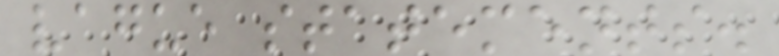vague statements.
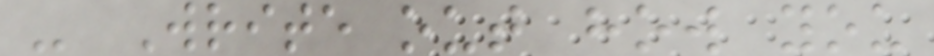- Write out how you
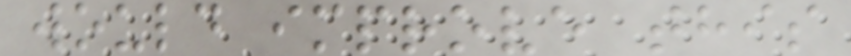would improve this
